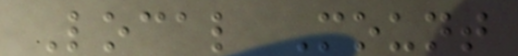Local Mount
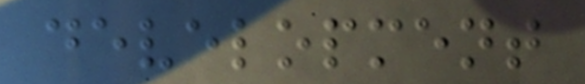development
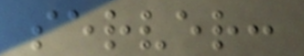server:
